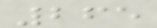265
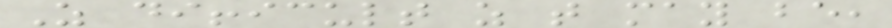As difficult as that may be,
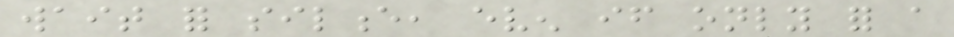wait for silence, even if only for a
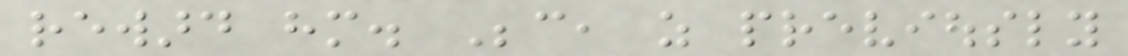reward him. Because, as previously
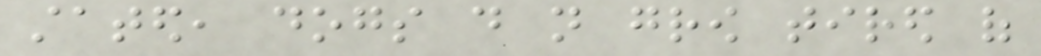stated, dogs do not grow tired of
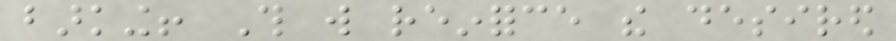barking! This will reinforce the desired
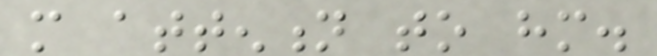more attention to him.
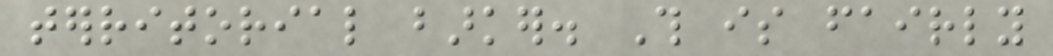territorial barker. This is fairly
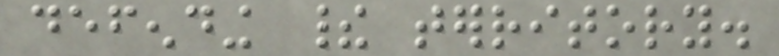defending their territory.
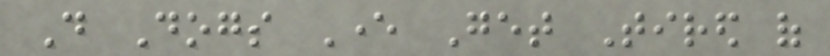Do Dogs Ever Get Tired of
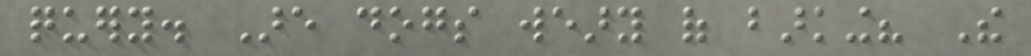query. Are dogs weary of barking? The
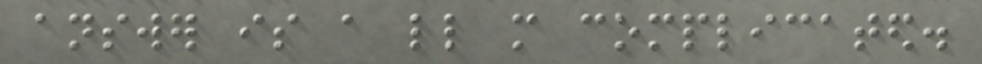answer is a little more complicated.
